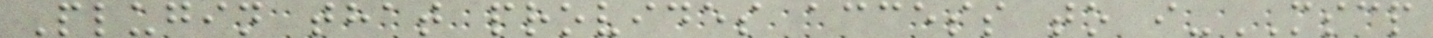Plugin that provides access to i-MSCP
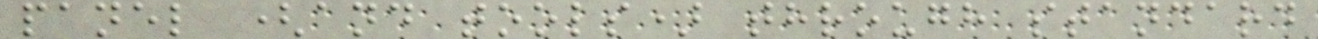panel (and tools) through standard
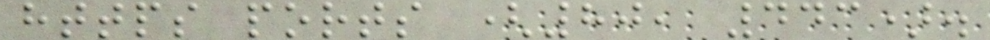https ports (80, 443).
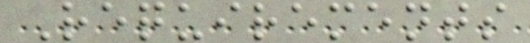Requirements
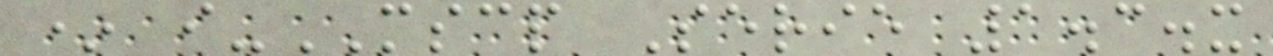* i-MSCP Serie 1.3.x
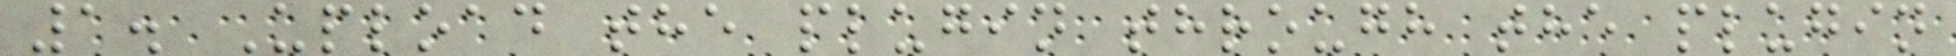1. Upload the plugin through the plugin
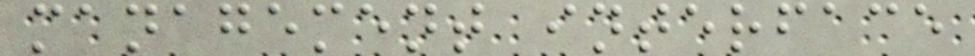management interface
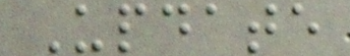Update
